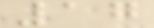17
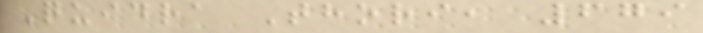Quidra Thori, 679
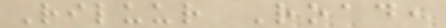Riluur Road,
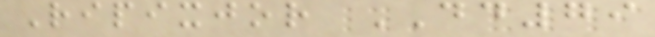Ripixjor DD79
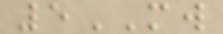5MW
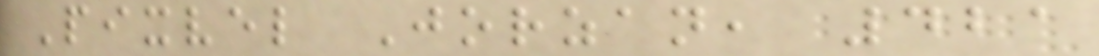Pixvel Jorzan, 421
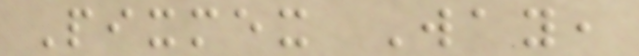Pixmex Way,
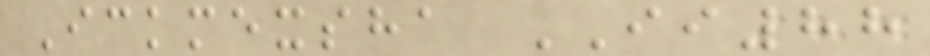Ickmexsha II88
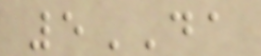5DA
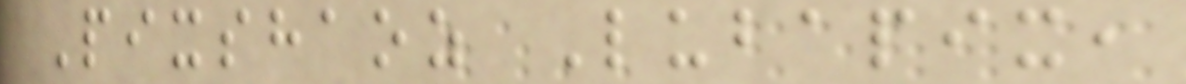Pixshaoz Lubapix,
